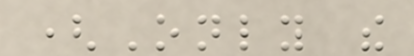(Only the
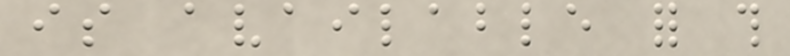is available for this
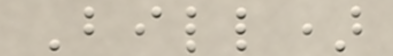Bill)
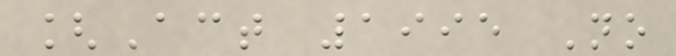[Act 1995 No
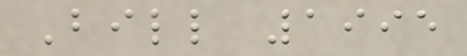Bill 1995
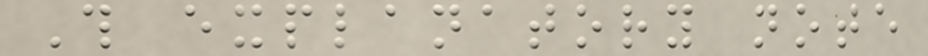This explanatory note
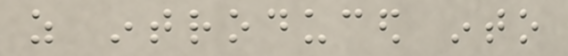as introduced into
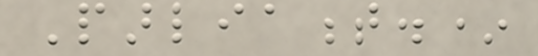Parliament.*
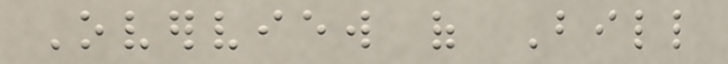Overview of Bill
